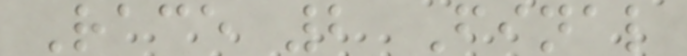Race 2 Final
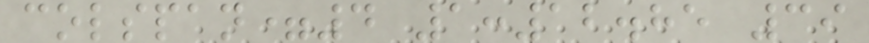colspan=4 1:12.85 39
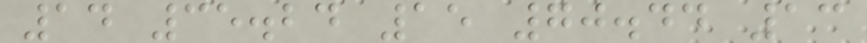14 35.24 15 70.44 13
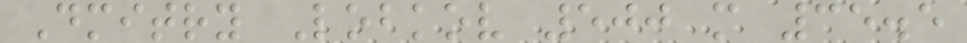Dmitry Lobkov 500 m 35.5
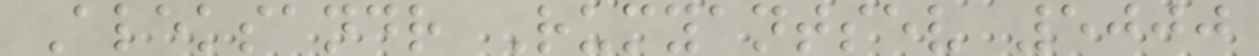Aleksandr Rumyantsev 5000
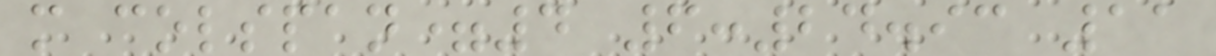m colspan=4 6:24.93 11
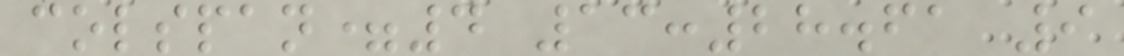colspan=4 13:28.61 9
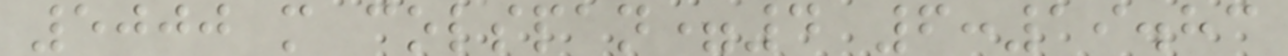5000 m colspan=4 6:19.83
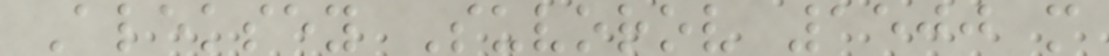Aleksey Suvorov 1500 m
